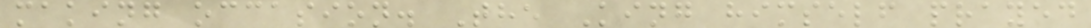making occasion. The King himself prayed
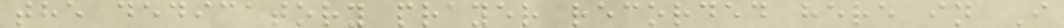the dedicatory prayer recorded here in I
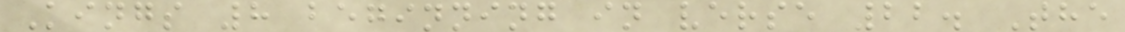Kings 8 beginning in verse 22. The
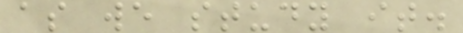as we study it.
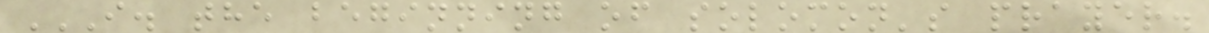I. THE BEGINNING OF SOLOMON'S PRAYER.
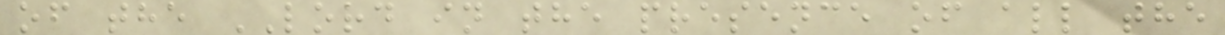of the LORD in the presence of all the
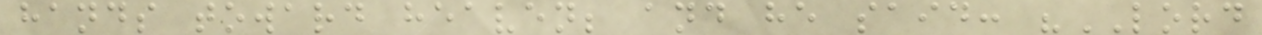hands toward heaven; and he said: "LORD
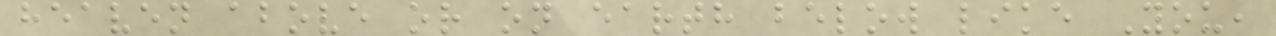heaven above or on earth below like You,
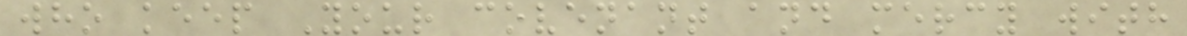who keep Your covenant and mercy with
